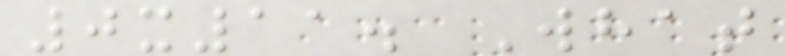0x11. What
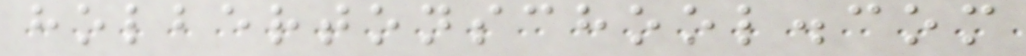holbertonschool.com
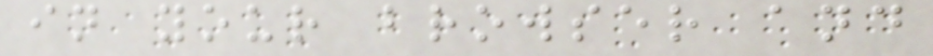in your browser and
